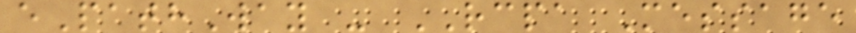ePathWay - RCPA Message
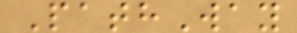PathWay
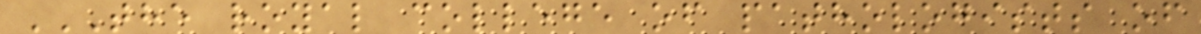THE ROYAL COLLEGE OF PATHOLOGISTS OF
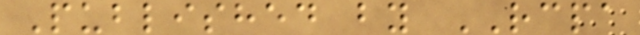Published by RCPA
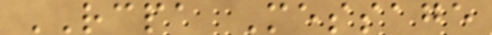RCPA Message
